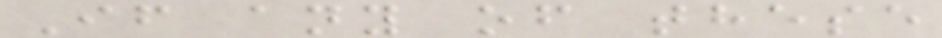If any of these
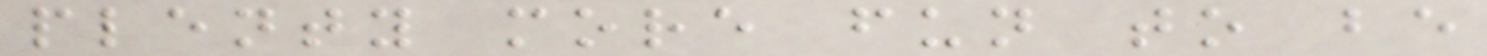plenty more fun to be
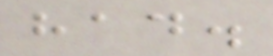had.
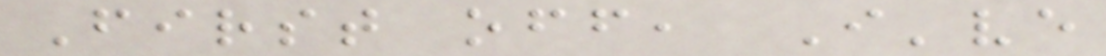First off, I've
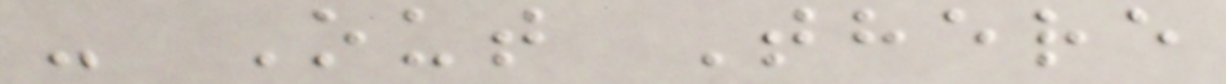- Out There
